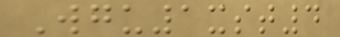Wgu1xst4
